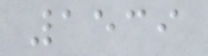1539
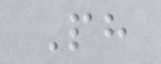Ph
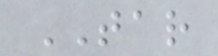TAR
